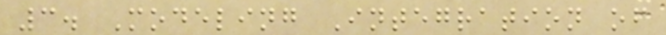3. Modeling Integration of
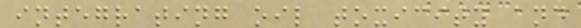integrating oil toxicity and
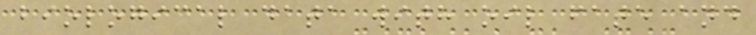biological data with oil fate and
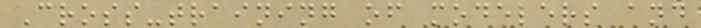Cross-training of modelers and
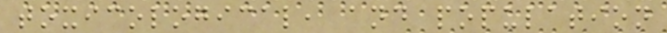toxicological, and population
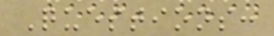Questions:
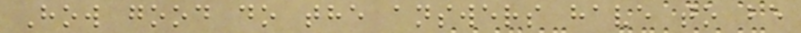How good do the answers have to be
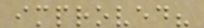improved?
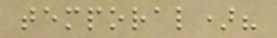temporal)?
